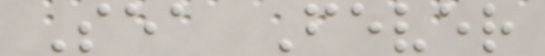Sea Fever
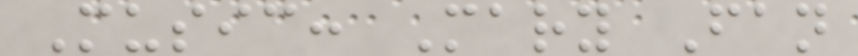Music: Mary Fan
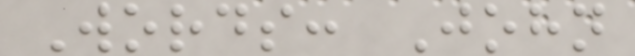Words: John
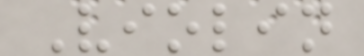Violin
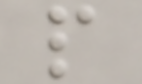p
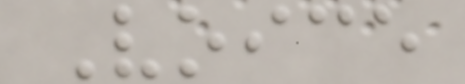Voice
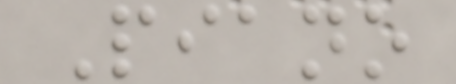Piano
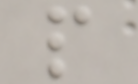p
